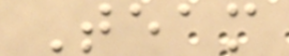Team
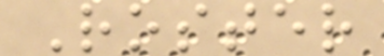Roster
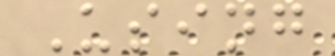Using
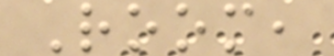Room,
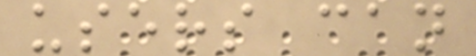users can
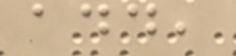add,
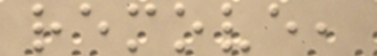remove,
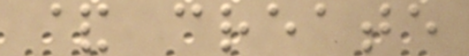& create
